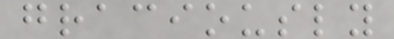graciously
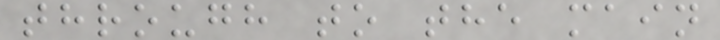through to the main
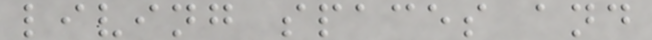living spaces and
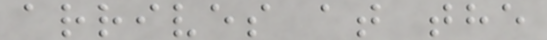arrives at the
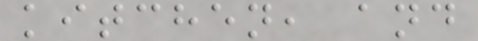kitchen, and
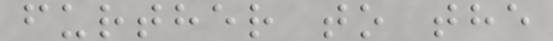further to the
